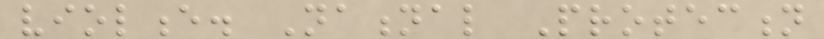violence. National Protection
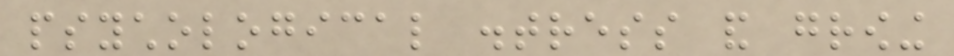psychological distress and growing
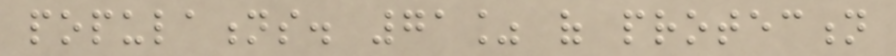populations. 71% of protection
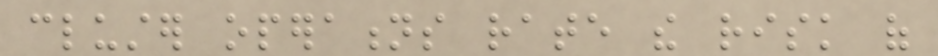cluster operations rate the risk of
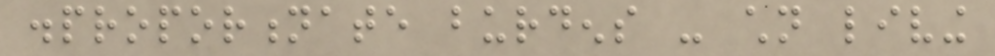disproportionate burdens - children living
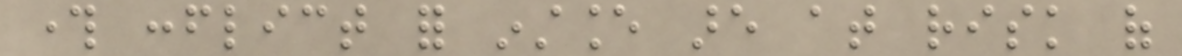through conflict for instance are at risk of
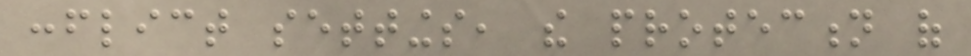conflict settings, the protection of
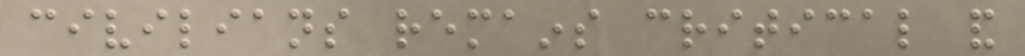civilians remains critical and
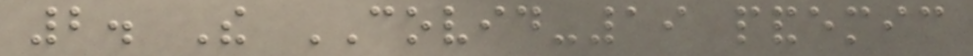2. The COVID-19 pandemic
